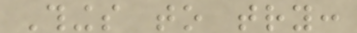Things to try:
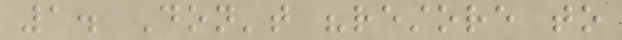1. Don't "restore to
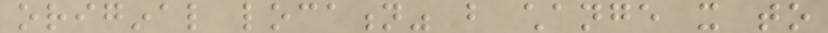original location" but change it to
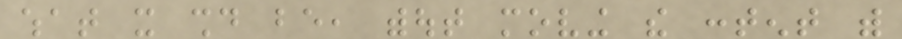what it should be, without moving the content with
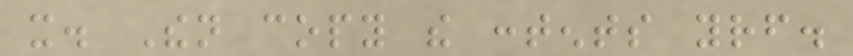it. Then copy the contents yourself.
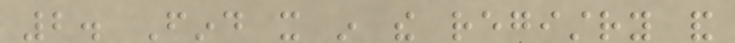2. Find it in the registry and
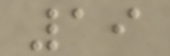19
